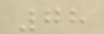78
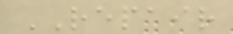REPAIR
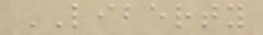LIBERTY
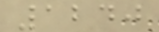1240
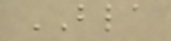BLA
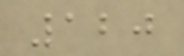120
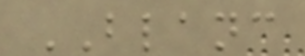BLANC
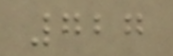727
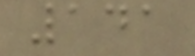141
